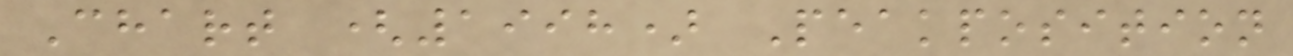Chart (1998) Peakposition
